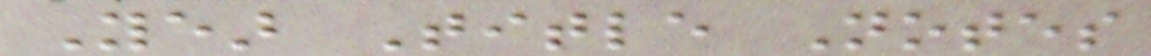Year Title Notes
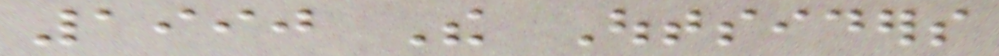1990 The Outsiders
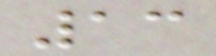13
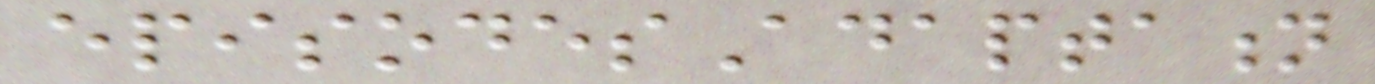episodesAdaptation
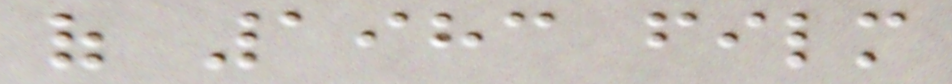of 1983 film
